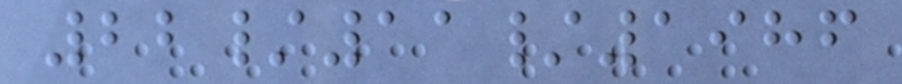22/11/1986
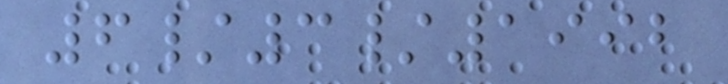6/3/1992
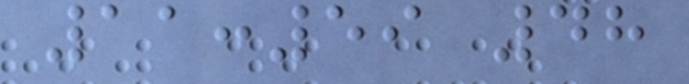11:59 48
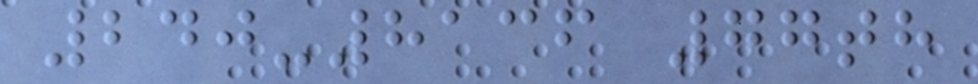240-8136 77th
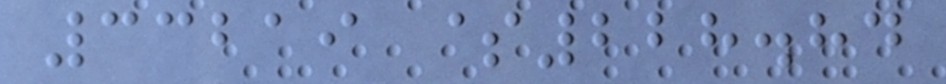33219 $228.84
